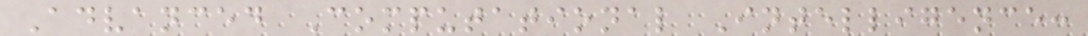Advanced Computational Intelligence:
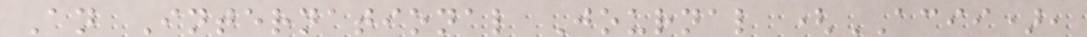An International Journal (ACII),
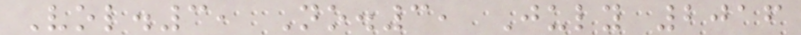Vol.3, No.3, July 2016
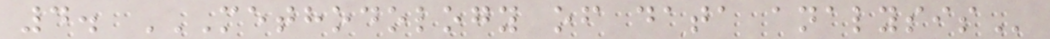4. METHODOLOGY OF DATA ANALYSIS
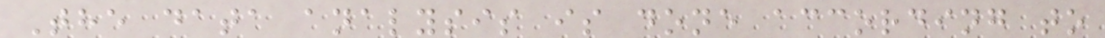The data analysis is done according to
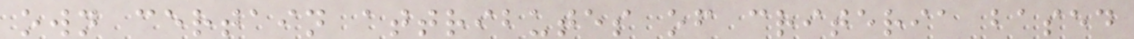own certain attributes of criteria based
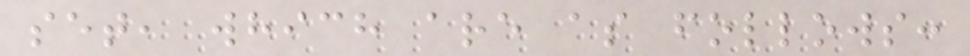set, which are as follows:
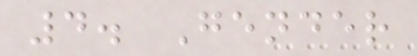4. Gender
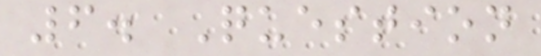6. Question
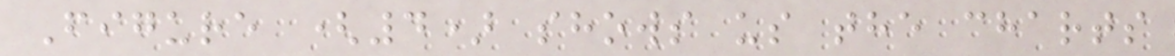Figure (4) shows us the charts
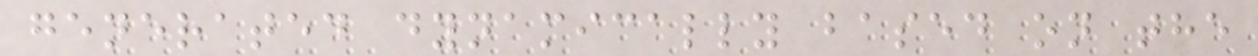generated dynamically based on the
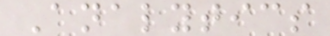Analytics
